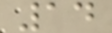14
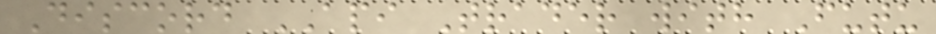Discord API Trader with Futu
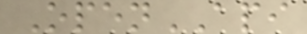OpenAPI
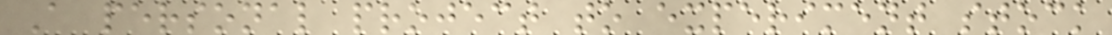A personal project to experiment stock
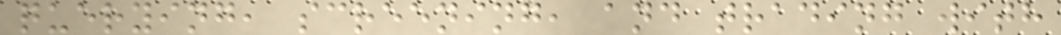querying, screening, and trading with
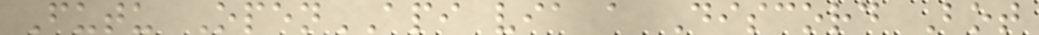Futu OpenAPI via a Discord Bot
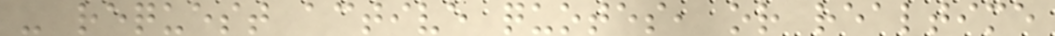- request active quotes, or realtime
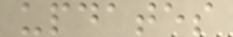updates
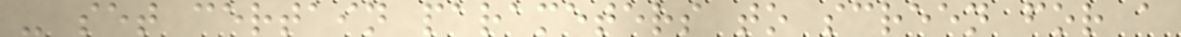- set certain parameters to screen for a
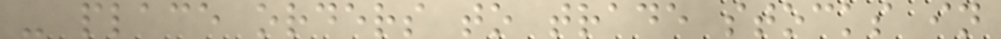- place orders to trade stocks in
